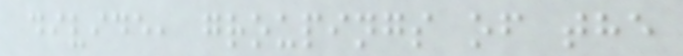divide, groupings of the
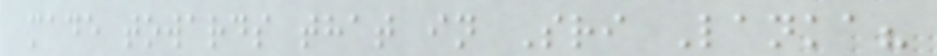made towards that in Sri Lanka?
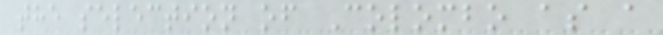the selection of Colombo as a
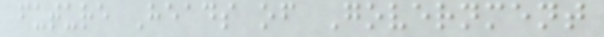future Heads of Government
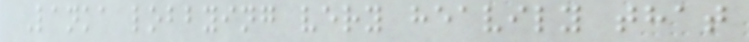Lanka lobbying very heavily that
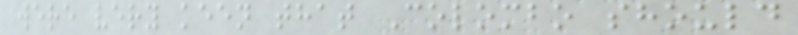were very keen that Colombo should
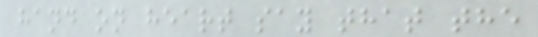hand on heart say that the
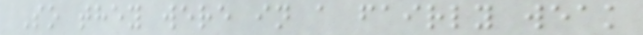So they were in a fairly weak
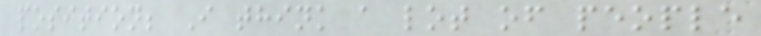position; I think a lot of people
